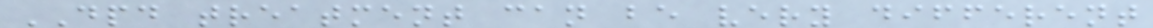DPD treatment can be very different
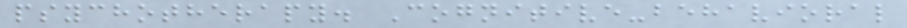psychotherapy. Cognitive-behavioral
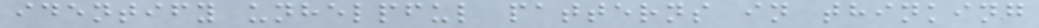identify unhelpful patterns in thinking
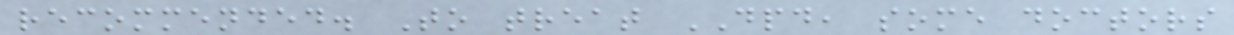recommended. To treat DPD, some doctors
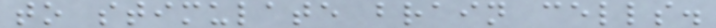to stimulate brain cells.
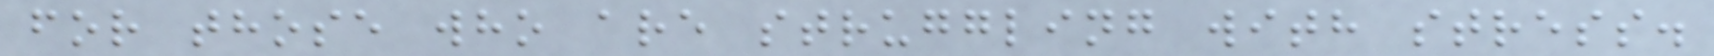for those who are struggling with stress.
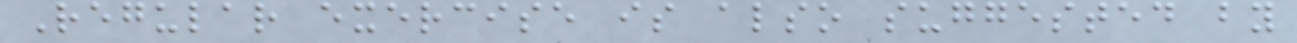Regular exercise is also suggested by
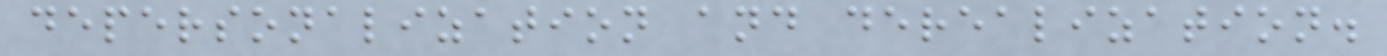depersonalization and derealization.
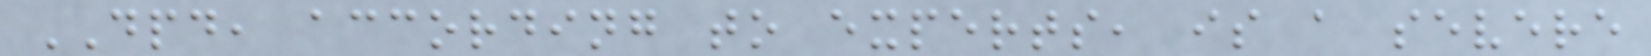DPD, according to experts, is a severe
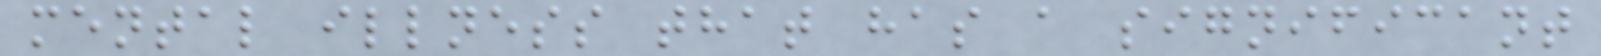mental illness that has a significant
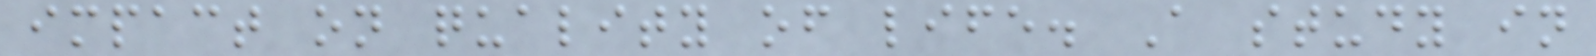impact on quality of life. A study in
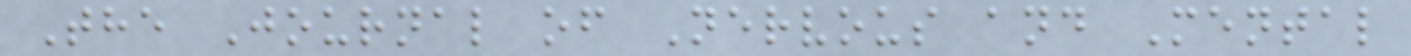The Journal of Nervous and Mental
